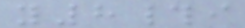y8#i
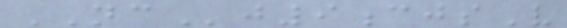NCj9cjsV
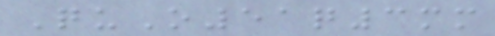QuO51q3mm
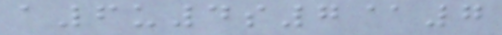a6u4s7@7
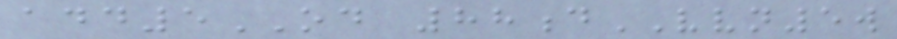add5OD 88dVVN5w
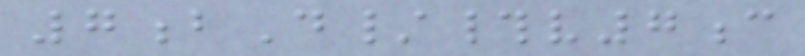7bD/#v7c
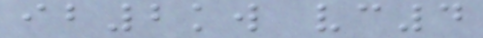ib2kw vc4
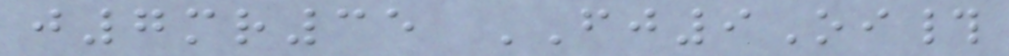j7mr35 FJ9Oi#
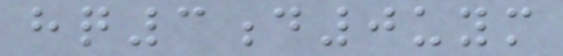hq3d0uym
